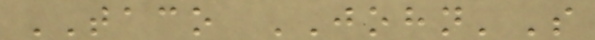TACO JOHN'S
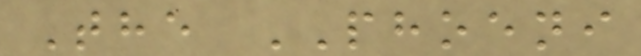The PHOENI
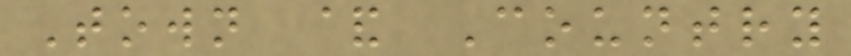Town & Country
